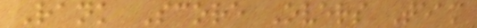Rank Score Overs Team
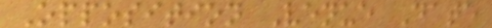Opposition Venue Date
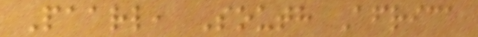Paarl, South Africa
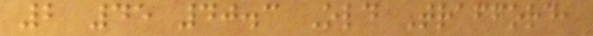2 45 40.3 Old Trafford,
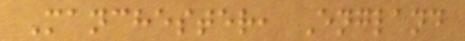Manchester, England
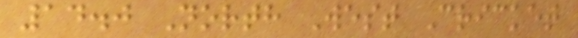14.0 North West Cricket
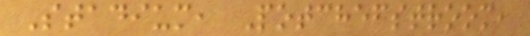Stadium, Potchefstroom,
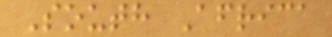South Africa
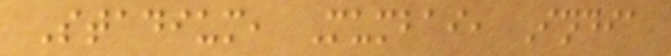Stadium, Mumbai, India
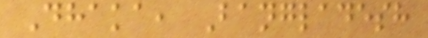Dhaka, Bangladesh
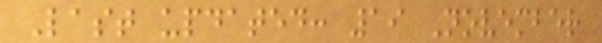Last updated: 19 November
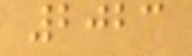2023
